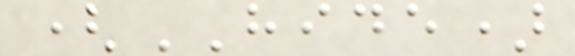(HIDE)
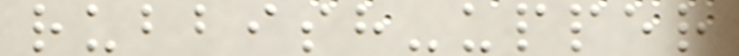rubbish-upper
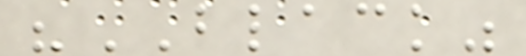"BLACK"
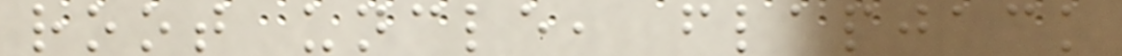root uncle, flapjack
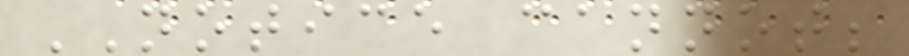NOTICE cannot;
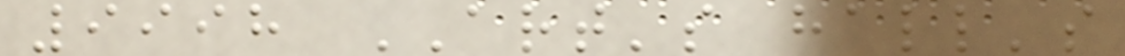9998 ART's hall's
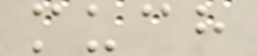much
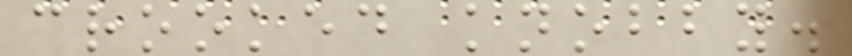crooked knobby.
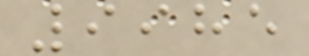9985
